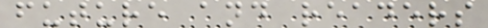future and readers
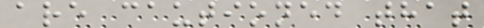are cautioned that
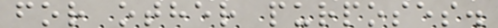for other purposes.
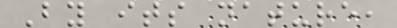By its nature,
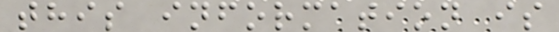this information is
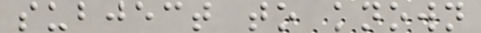subject to known
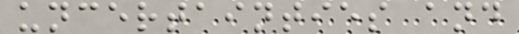uncertainties and
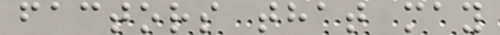factors that may
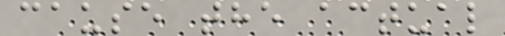cause the actual
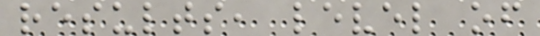results, level of
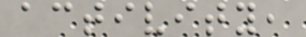activity,
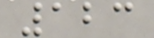123
